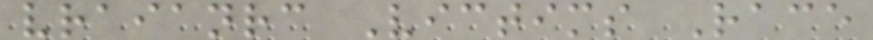vraianrc Victims Race
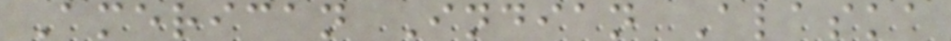American Indian Alaska
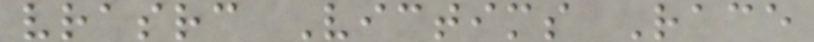vrasrc Victims Race
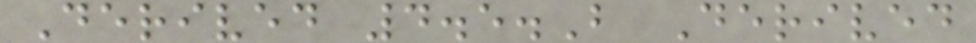Derived 4.5.B Derived
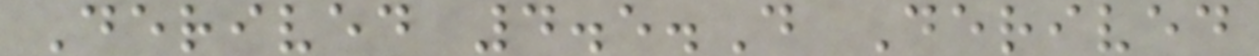Derived 4.5.D Derived
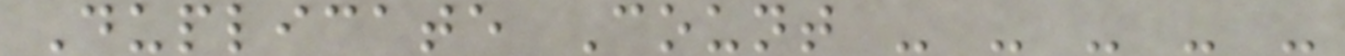Duplicate Count - - - - -
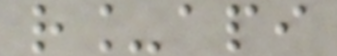r_api
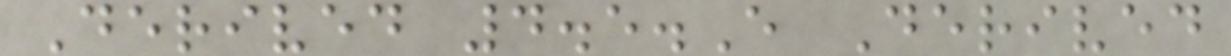Derived 4.5.E Derived
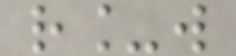r_w
